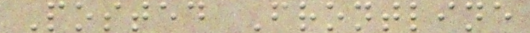Posted Frontline
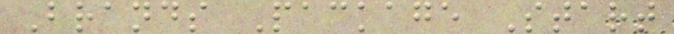Brands Package Start
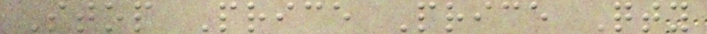Stop Price Price Qty
